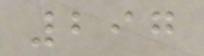297
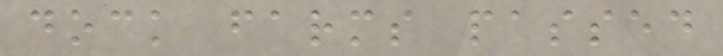dock farms passed
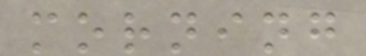morning
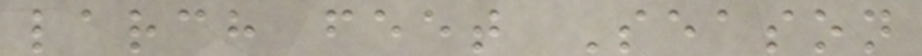larch feet Season
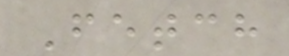Fetch
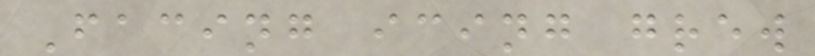Facing icing grew
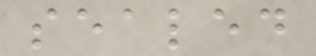sealed
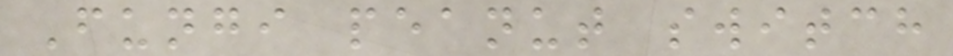Fungi peanut switch
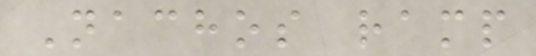Nachos ramp
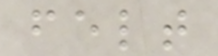felt
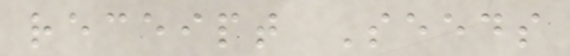receipt Seeds
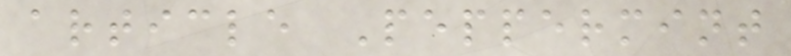article Peppermint
